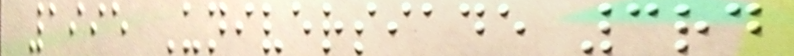1995 Universiade 3rd
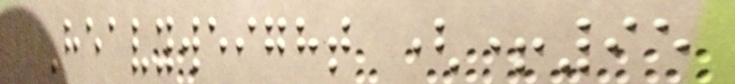Heavyweight (+95
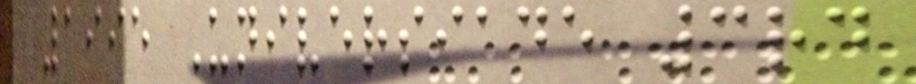1995 Universiade 3rd
